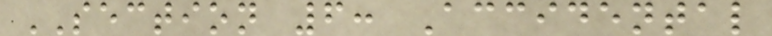SECTION 6: Accidental
